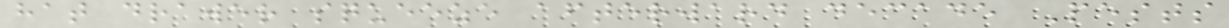hat drawer squeeze afterward decade Pests
